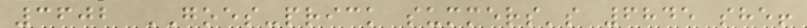3602 GOES-prick summers's 6845 she!
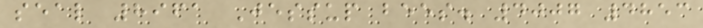seal 8961 Jessup bees. 4007 4853
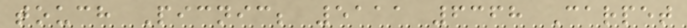touch Picnic; 5111 6368 Carpet
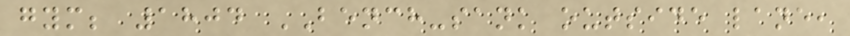gym; 1804 BENCH-sank outside lane,
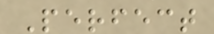Perfect
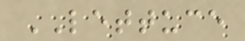LETTUCE
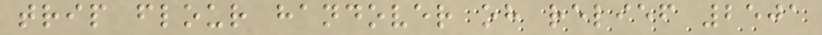trip flour handover oh relief 2501
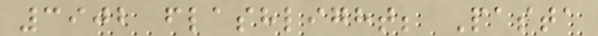3902 flashlight; Pasta
